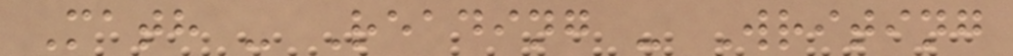Math - Reading - Writing
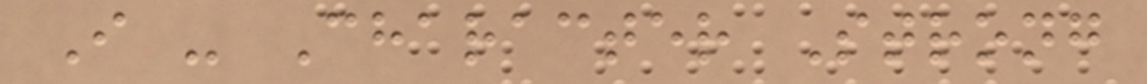I - Character Strong
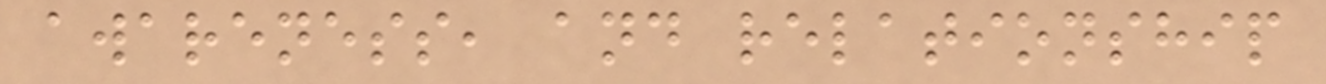awareness, and relationship
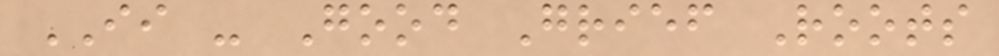II - Good Grief Roots
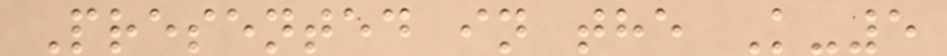Presented in the K-5
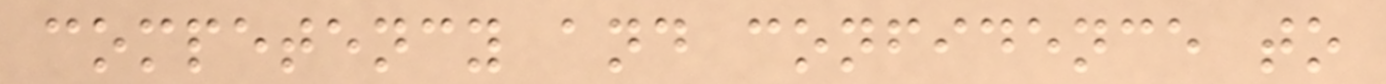competency and confidence to
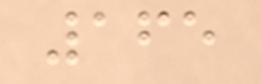165
